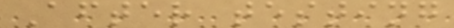After testing
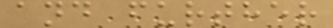and further
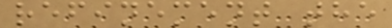refinement the
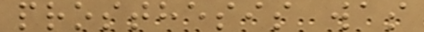prosthesis was
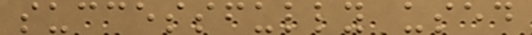successfully used
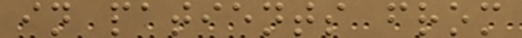in patients from
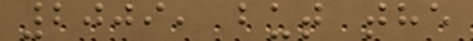2009, but the
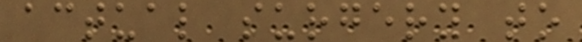actual surgery to
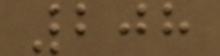208
